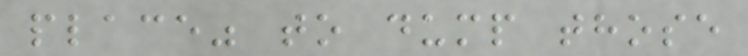place" to dump those
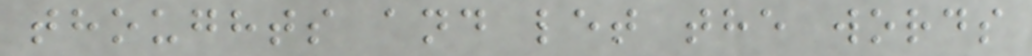thoughts and let the words
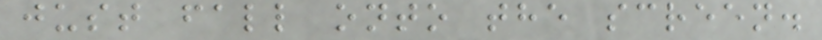just fall onto the screen.
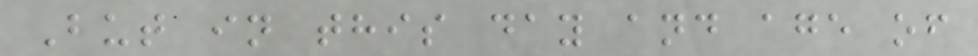But in this day and age of
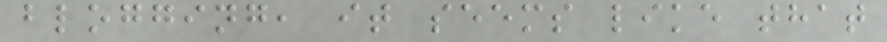blogging, it seems like that
